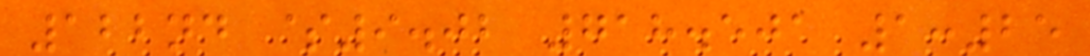122nd $9.02 718.501 1:25
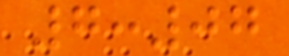7:07
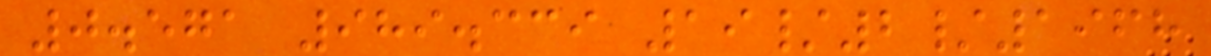0.571 989.339 19/2/1968
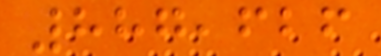887,626
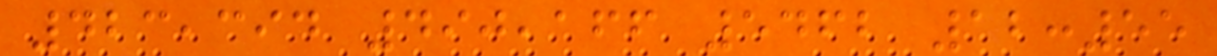423,394 490,166 5462 12:55
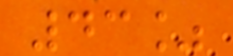43%
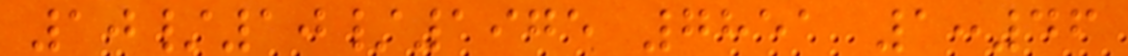10/10/1975 7851 1:46
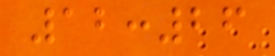12:26
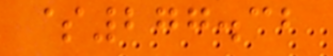$277.32
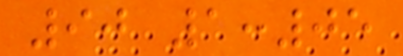90 1:05
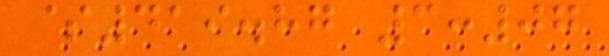$419.87 3:07
